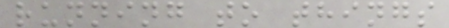running to things
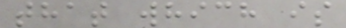that which is
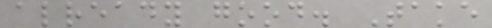already good. Take
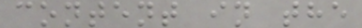content in the
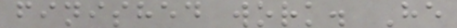finished work. He
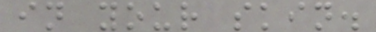in your skin.
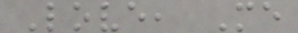Love, Me
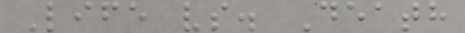Life vs. Death
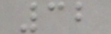32
